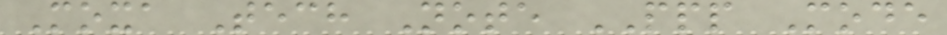Moxa Tech Note PPP Mode
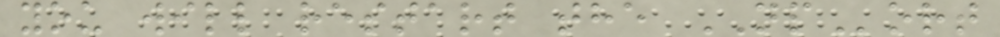you will restart the NPort
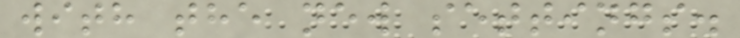with the new settings.
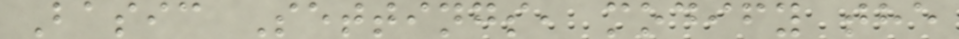Basic Settings, modify the
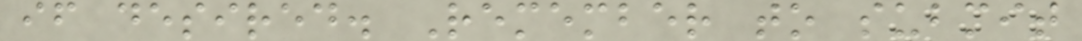if desired. Remember to submit
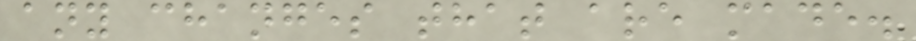any changes that are made.
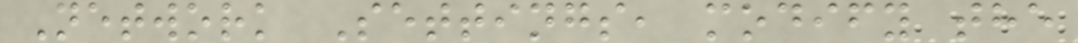Network Settings, modify the
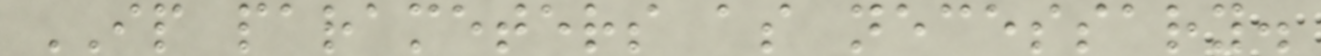IP parameters as necessary.
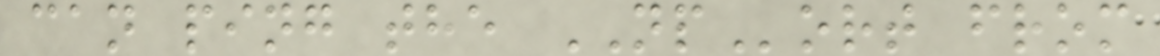can ping the NPort from
